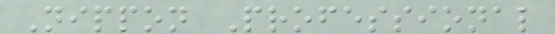Nippon Professional
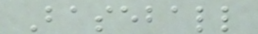Baseball
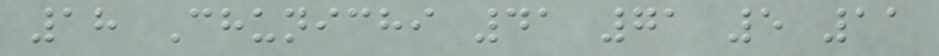18 Chunichi 41 71 5 11
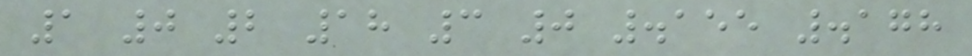1 0 2 18 3 0 .155 .178
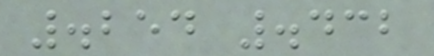.254 .432
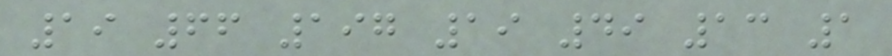19 66 197 19 49 13 1
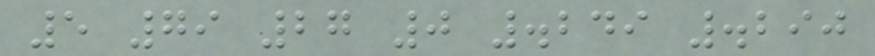5 79 27 0 .249 .290
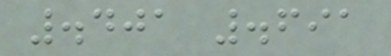.401 .691
